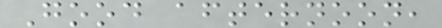Good afternoon,
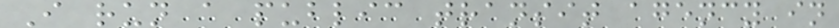I run a public transit agency in
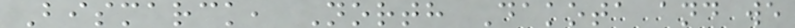Bismarck, North Dakota and we
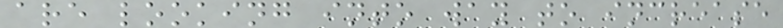are looking into way to increase
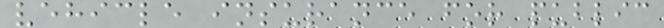vehicle insurance for public
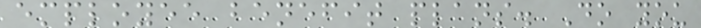employee benefit plans. Do you
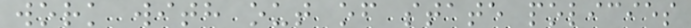work with out of state policies
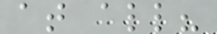at all?
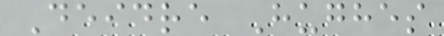Deidre Hughes
